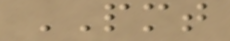PMT
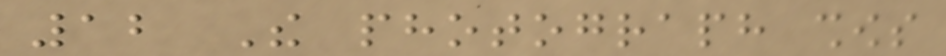12 The photograph shows
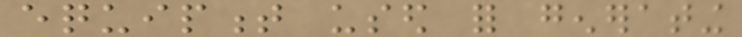equipment used for generating
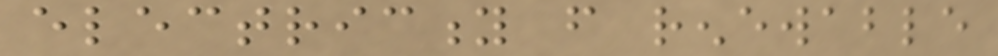electricity from renewable
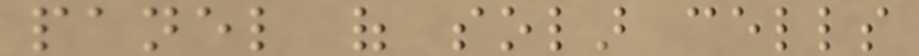panel of solar cells
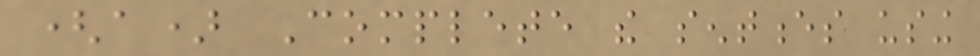(a) Complete the sentences using
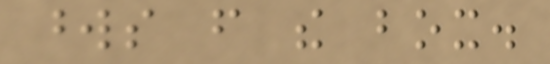words from the box.
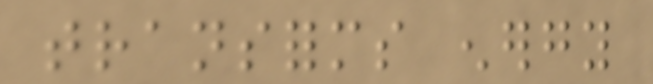transforms energy
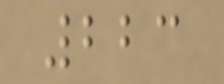223
